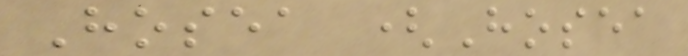Hosea (Hosea
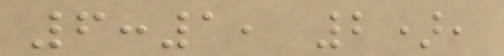6:1, 2),
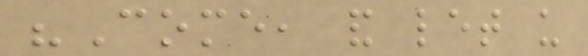"Come, and let us
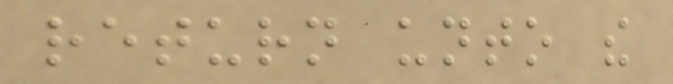return unto the
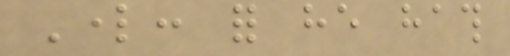Lord: for he hath
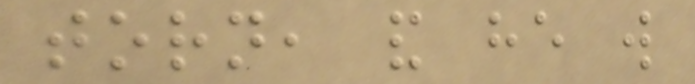torn, and he will
